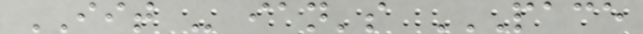IIT - ian's PACE
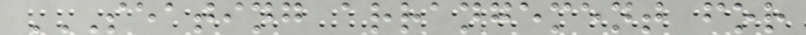SEATING ARRANGEMENT FOR
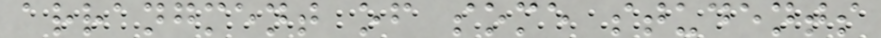arrangment of some students
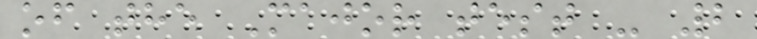of the Major test - 2
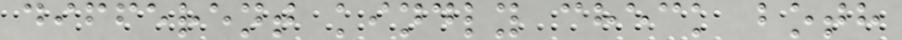different kindly check both
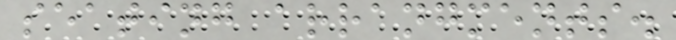seating arrangments.
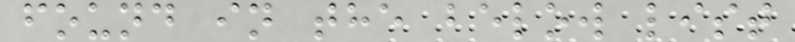found in the below list
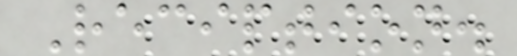Reciption.
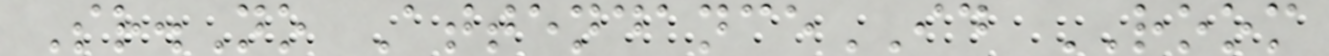Sr.No AttendanceID ROOM
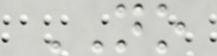NO
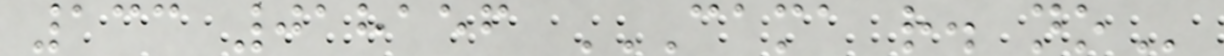133 018156 CAMA R. NO
